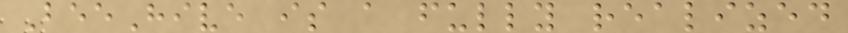BeeHive is a fully realized
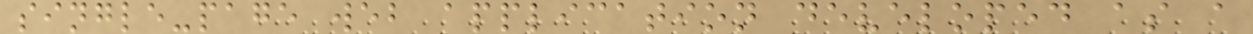single-page web application developed as a
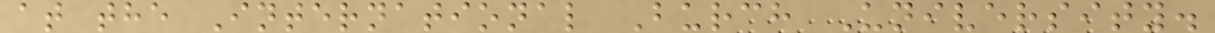at the International Burch University.
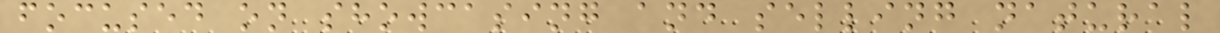focused on showcasing and selling natural
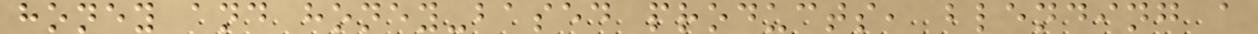honey and honey-based products, blending a
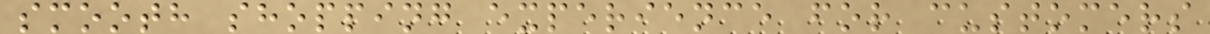smooth shopping experience for customers
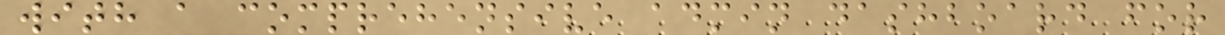with a comprehensive admin dashboard for
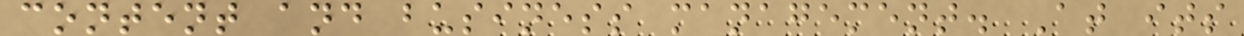content and business management. At its
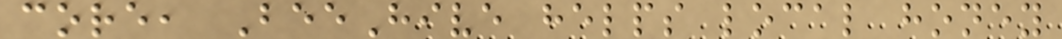core, BeeHive helps local honey
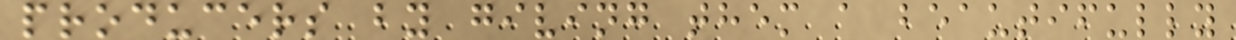producers by giving them a beautifully
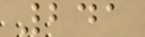241
